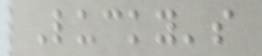Lucky's
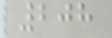208
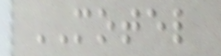MOTEL
